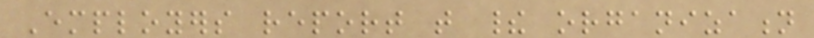Employers report that their organization
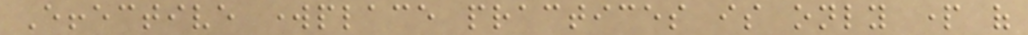Effective workplace practices is only part of
